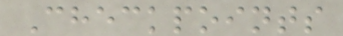Checkpoints
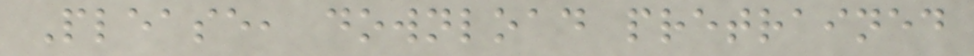Please, download pretrained
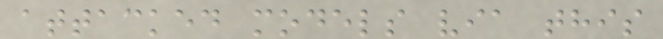attacked models via this
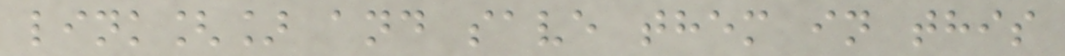link[] and save them in this
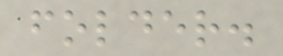folder.
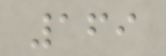169
